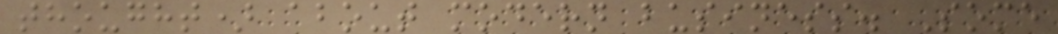thought) about modern business. Some
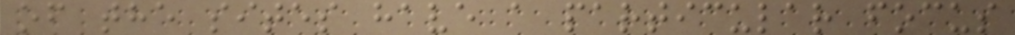of the sites have a particular focus
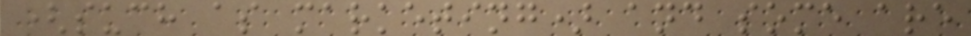(such as marketing) and some are
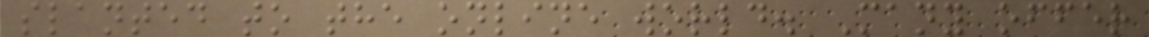slanted to the online world. Many offer
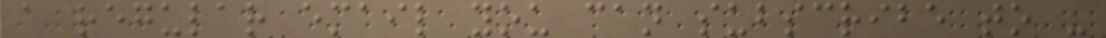a regular email you can subscribe to -
